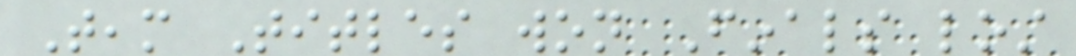Team Titles won Finals lost
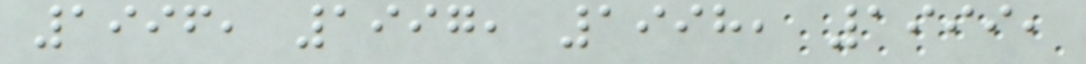1996, 1997, 1998, 1999,
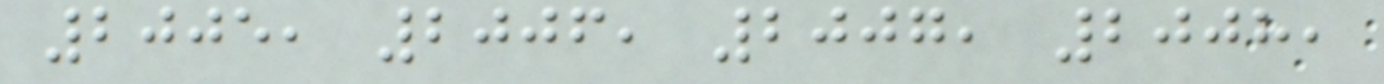2005, 2006, 2007, 2008,
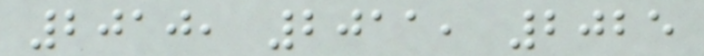2010, 2011, 2025
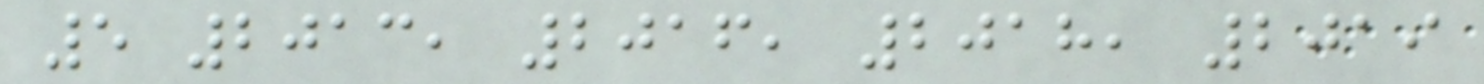5 2013, 2016, 2018, 2019
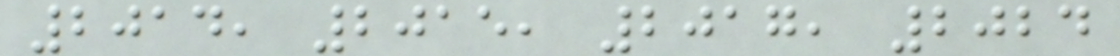2014, 2015, 2017, 2024
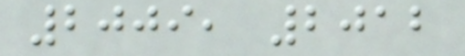2009, 2012
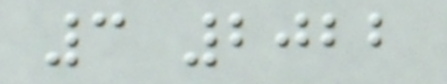3 2022
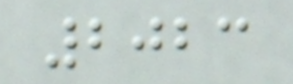2023
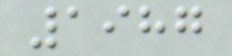1987
